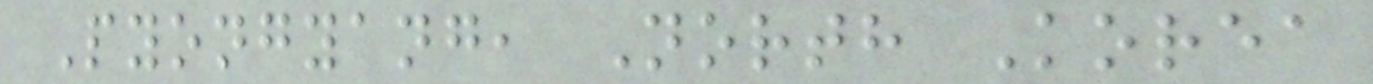Pyongyang, North Korea
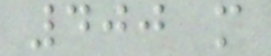400 m
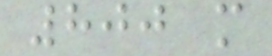800 m
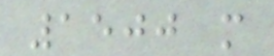1500 m
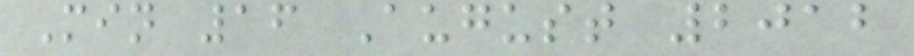Min 16 August 2012
